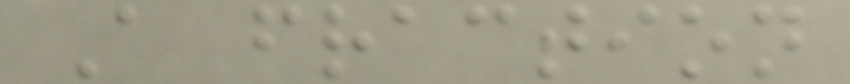A fraction
